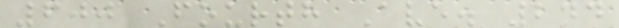600 Fourth Ave. 2nd
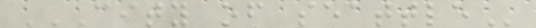CITY OF SEATTLE
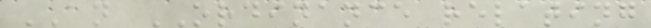AN ORDINANCE relating
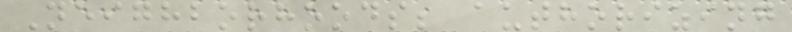Neighborhoods; authorizing
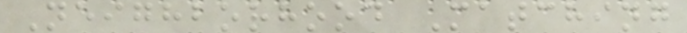Neighborhood Matching
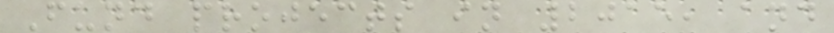Fund projects in 2015, and
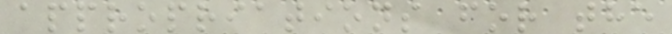appropriations for the
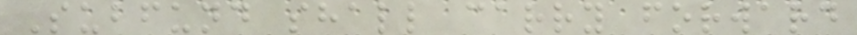Subfund shall carry forward
